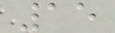15
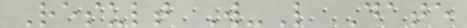Result W-L Date
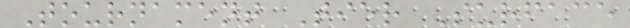Tournament Tier Surface
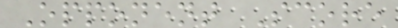Opponent Score
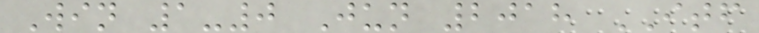Win 1-0 Jun 2018 ITF
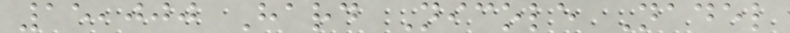15,000 Hard Nicole Nadel
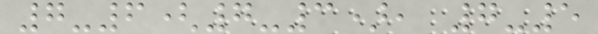7-6(7-3), 7-5
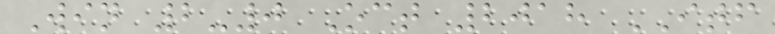Win 2-0 Oct 2018 ITF
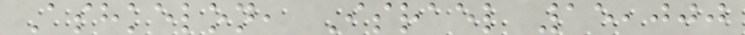Ashkelon, Israel 15,000
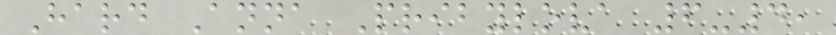Hard Anna Pribylova 6-4,
